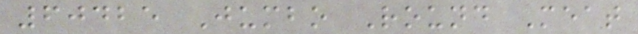60425 Jumbo Round Meat
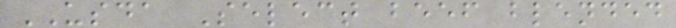USDA Select beef blended
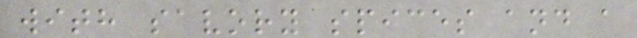with savory spices and a
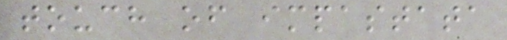touch of impastata
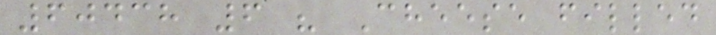60438 6 " Cheese filled
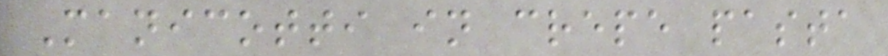Manicotti in crepe pasta
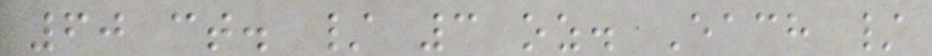60 ct. / 3 oz. Each /
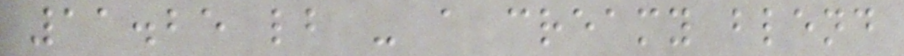11.25 lb - a creamy blend
